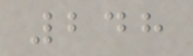248
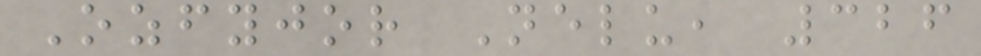Ozfyjor Nelu, 326
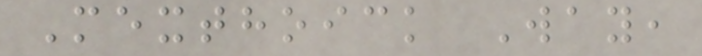Mexthoick Way,
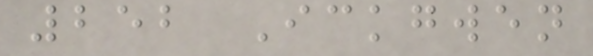252 Ickgwen
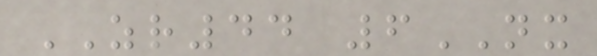ZR44 6NX
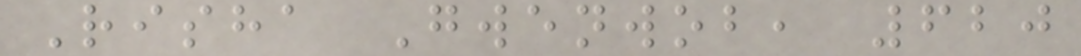Risha Gwenwob, 620
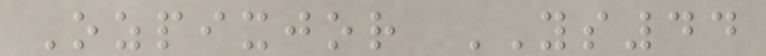Ozpixjor YS44
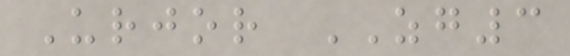Urjor ZG3
